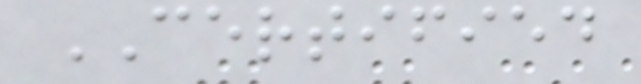CERTIFIED
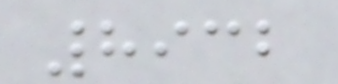8932
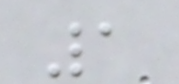1
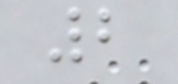2
